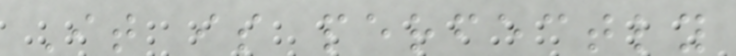It is perfectly
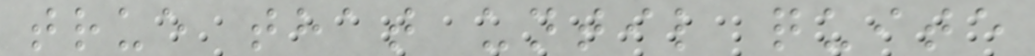true that until quite
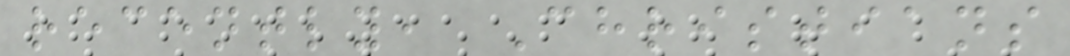recently, Christians
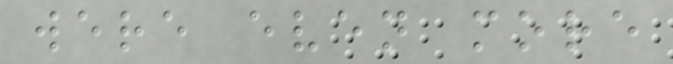were even more
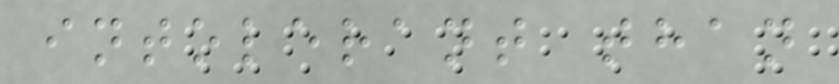intolerant than
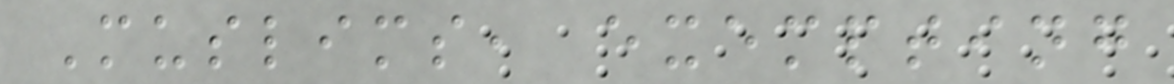Muslims, exempting
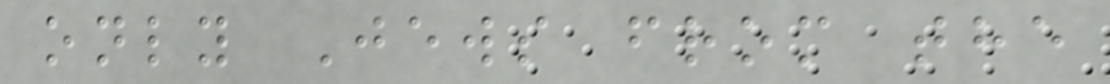only Jews from the
